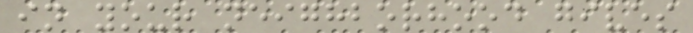in your neighborhood gives
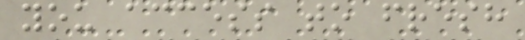you access to fresh
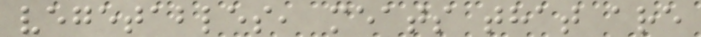vegetables, meats that are
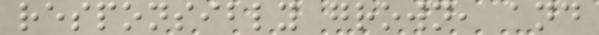responsibly grown, and
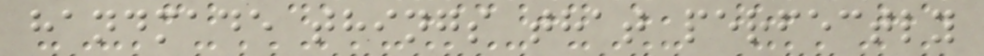handmade things that perfectly
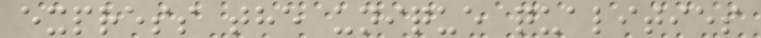express the unique qualities
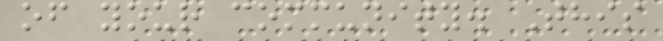of your community. This
